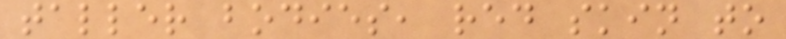taller bodies, red skin to
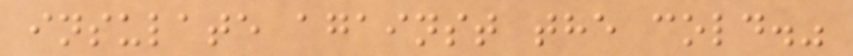insulate against the cold."
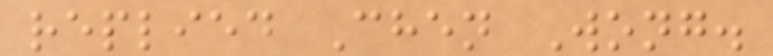replied Chen Wong.
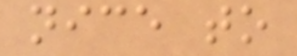nice to
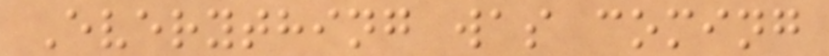Everything was coming
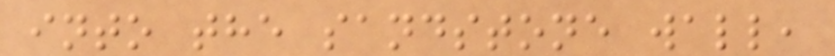into the sandstone wall,
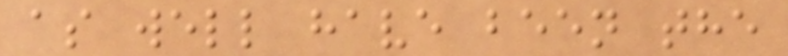as well have been the
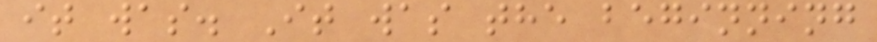it was. It was the beginning
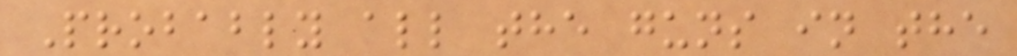Probably all the guns in the
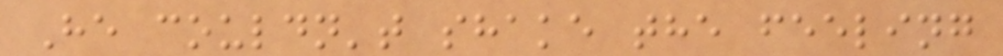He couldn't shake the feeling
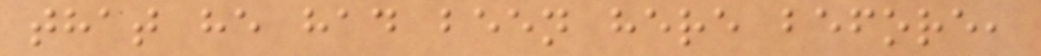that he had been here before,
